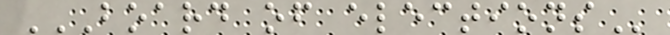BOARD OF ELECTIONS
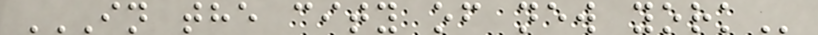IN THE CITY OF NEW YORK
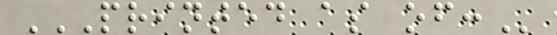PRINTED AS OF:
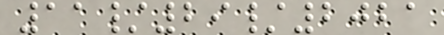11/29/2021
